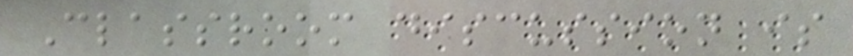Classroom discussion is
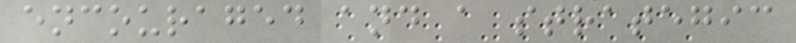encouraged and a strategic
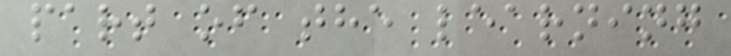part of the learning
